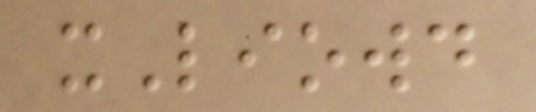xLiowd
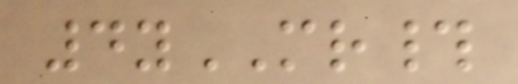4yMR#
